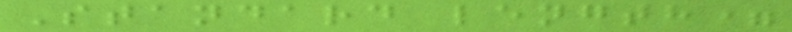Standard length=
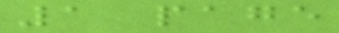1 page
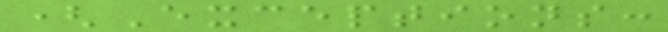(Exceptions:
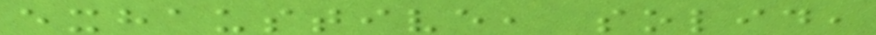exhaustive, solid,
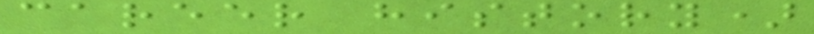career history)
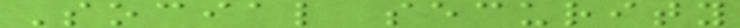Social security
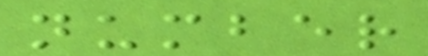number
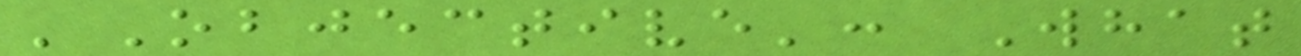'Objective': What
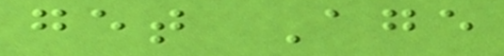get Age
